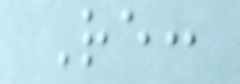Re:
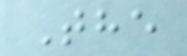The
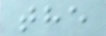the
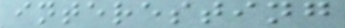interesting
